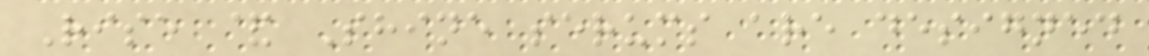Rise & Shine serums are designed
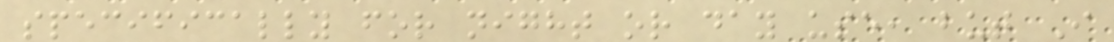specifically for night or day use, but I
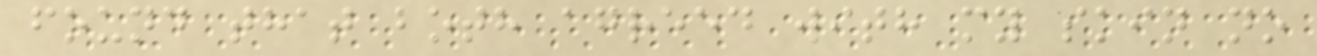found that both agreed with my skin no
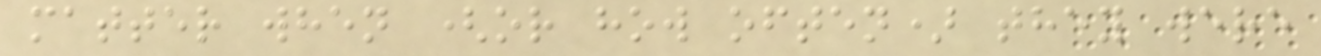matter when (or how often) they were
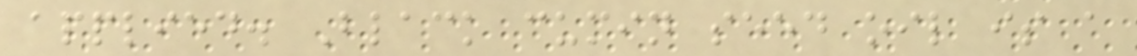applied. Black cumin seed oil is a
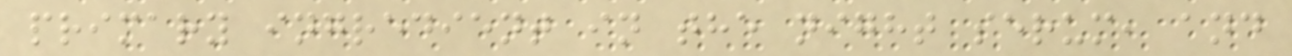primary ingredient in the night serum, and
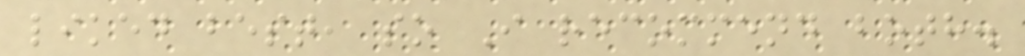liked best, so I recommend both.
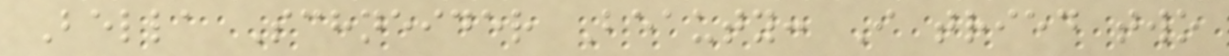Bella Schneider Beauty: I tried two
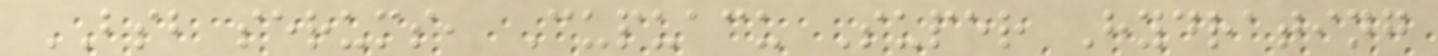BSB serums, Cupuacu Super Hydrating
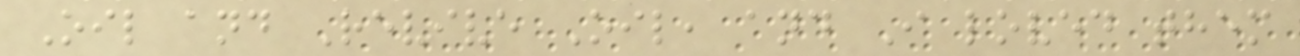Oil and Revive Oil, and I loved them
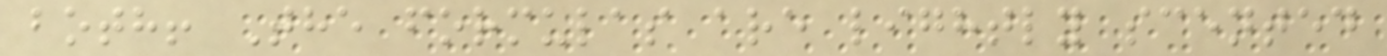both! The formulas are lightly scented
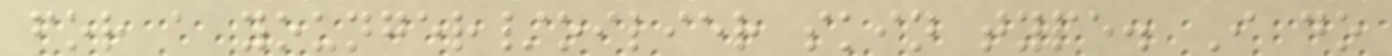for a younger/oilier skin type. I do
